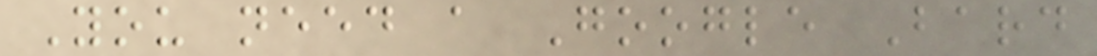You need a Google Bard
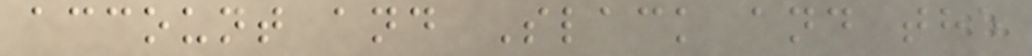account and Slack and the
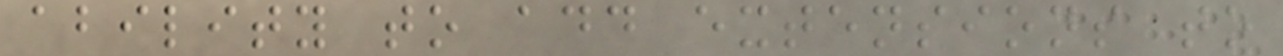ability to add extensions to
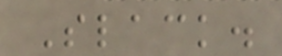Slack.
